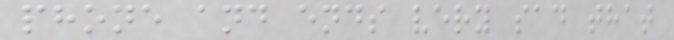phone and ends very sad that
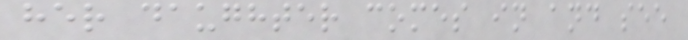her daughter comes in and see
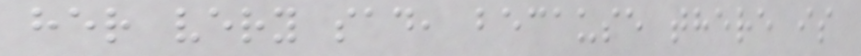her very sad, because there is
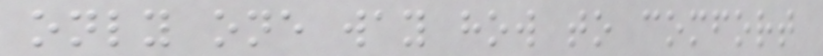only one way how to comfort
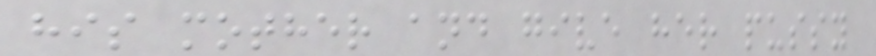his mother and give her pussy
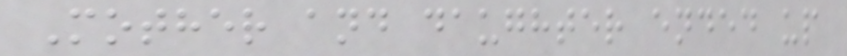Mother and daughter ended up
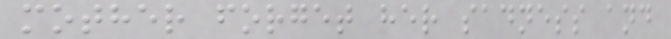mother forget her sadness and
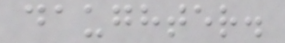daughter.
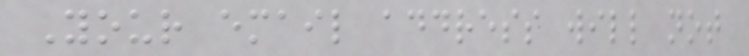Your email address will not
